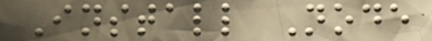Install Node
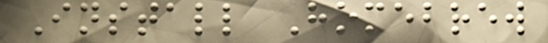Install Homebrew
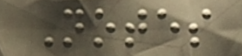Notes
